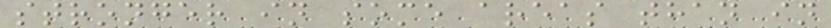stronger in some areas than in
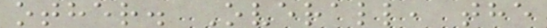other. Overall, the
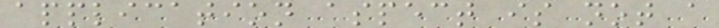application aspect is not a
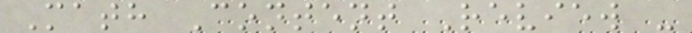Math Content Review -
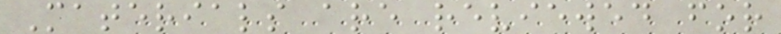Materials are reviewed for
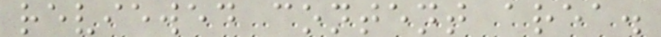reviewed content area.
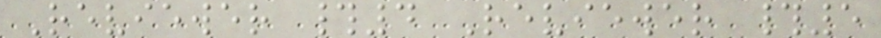Reviewer #4 Reviewer #5
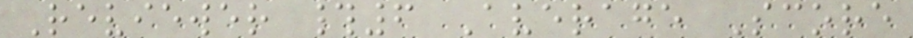Reviewer #6 Average Score
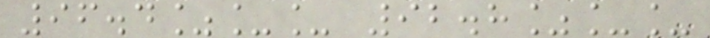96.4%__ 92.8%__
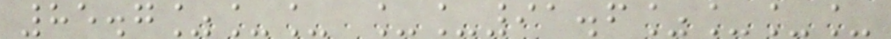85.7%__ __91.6%___
